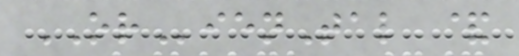ORienTal &
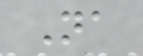Na
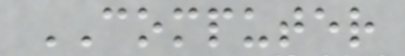COMPUTER
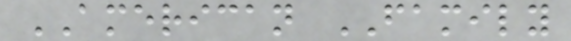AMERICAN FAMILY
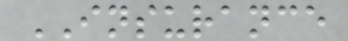INSURANCE
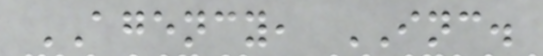AGENCY, INC.
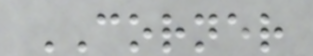CORNER
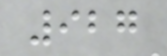927
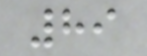89
